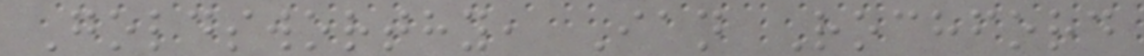Goldsworthy, Ian Rochford
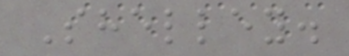Shelley.
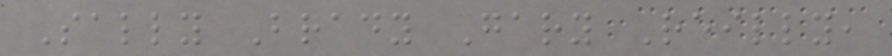Sally Brady Gary Reilly,
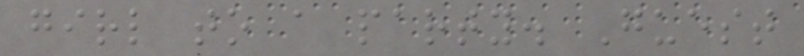girl to a party. Guest
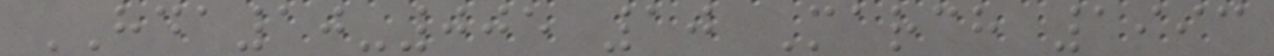HDA10-005 10 March 1993
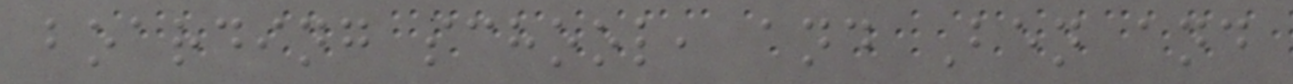boarding school, and Ben and
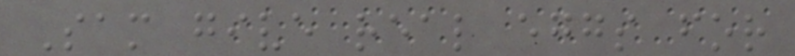Sam give real eggs for
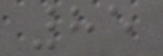85
